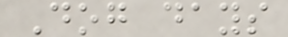Dog days
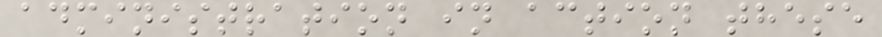administration in action these
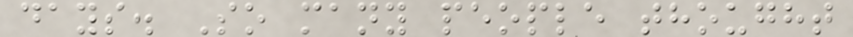days. So many people thought
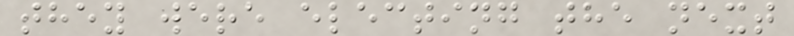they were electing the next
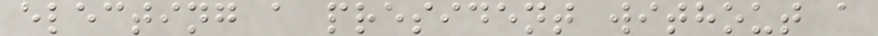electing a president without a
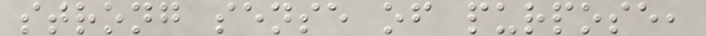strong sense of purpose,
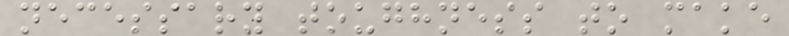necessary toughness to make
